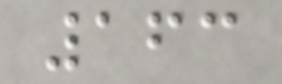163
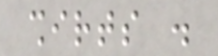shirts .
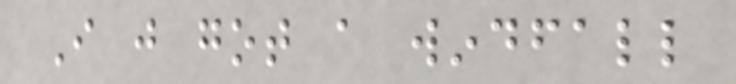I just got a windfall
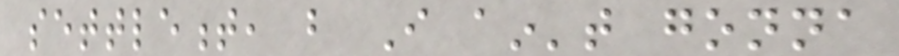settlement, but I ain't gonna
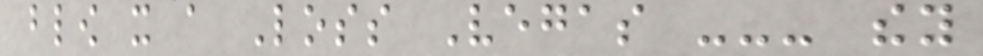blow it a Loss Vegas --- they
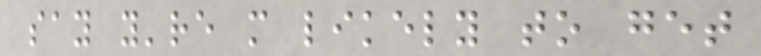say you're more likely to get
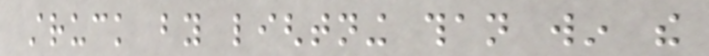struck by lightning than win the
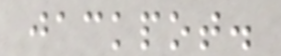jackpot.
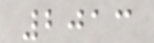2013
